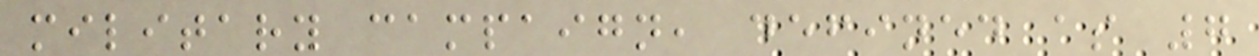military campaign, defined as 7
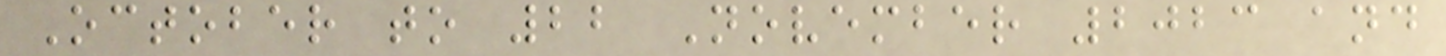October to 22 November 2023 and
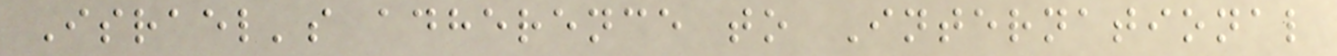Israel's adherence to International
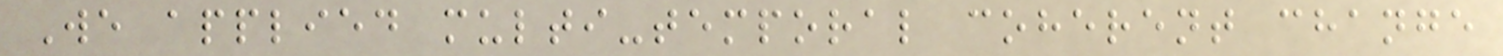We applied multi-temporal coherent change
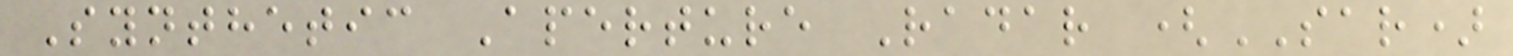Synthetic Aperture Radar (SAR)
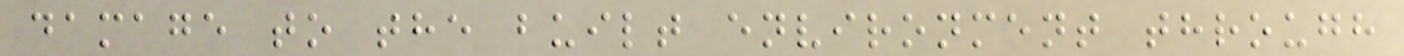damage to the built environment through
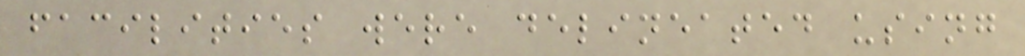facilities were delineated using
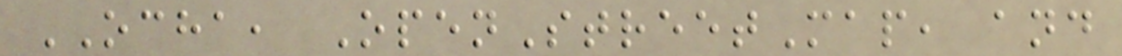OCHA, OpenStreetMap, and
